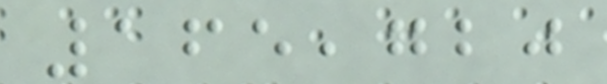165,720
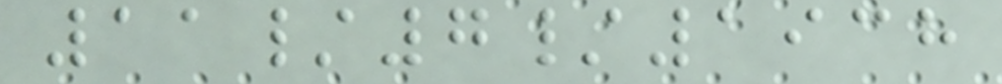11/7/1938
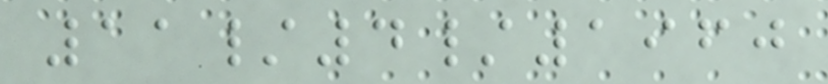11/4/1960
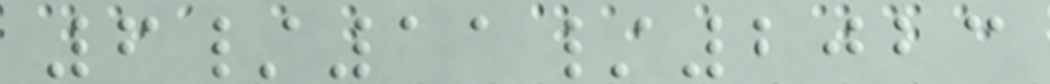6/11/2023
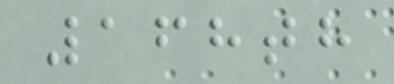168th
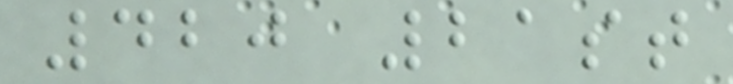420 21st
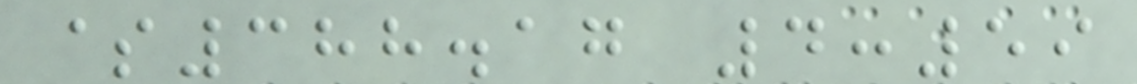$388.17 4:59
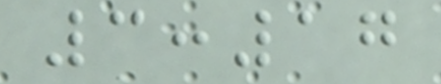3:17
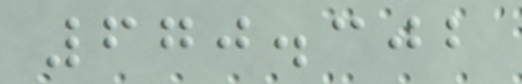670.302
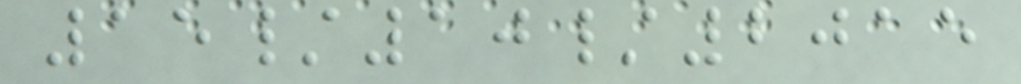15/10/2015
